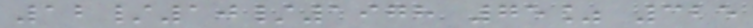12/10/1978 75% 325
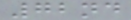72nd
